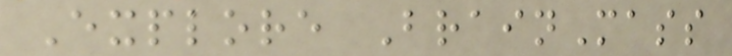Explore BrainMass
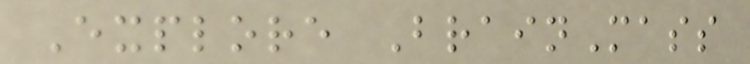Explore BrainMass
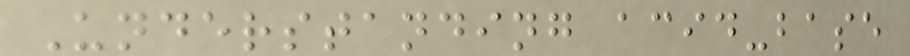Understanding acid-base
